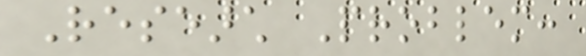Research Problem:
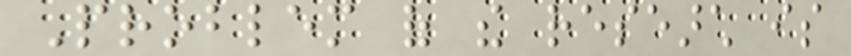Problem of the research is
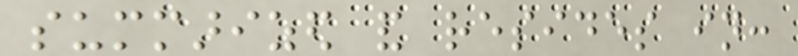summarized and resides in:
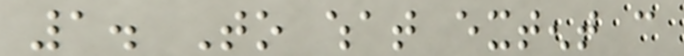1. To what extent can
